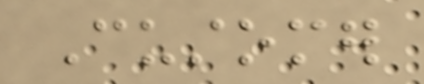Customer
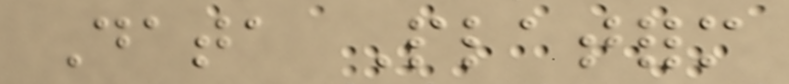Data Platform
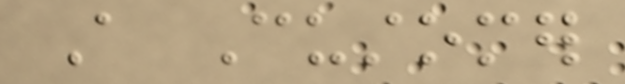A Customer
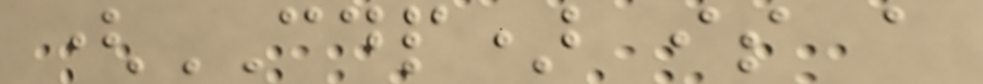(CDP) is a
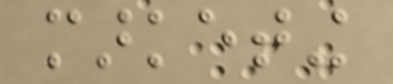marketing
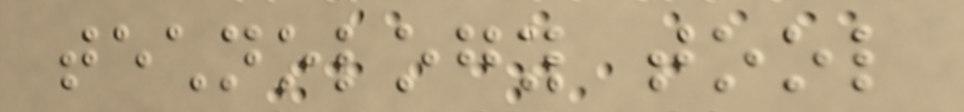technology tool
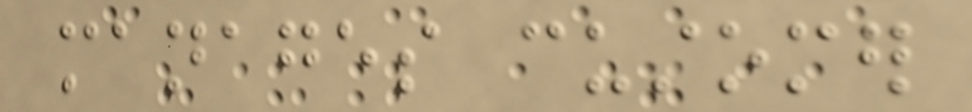manages customer
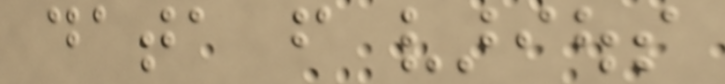data from various
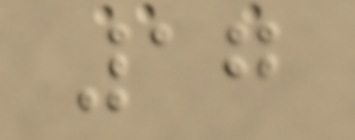17
